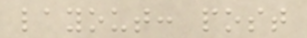layout: post
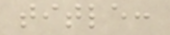title:
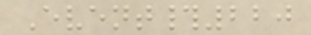Event#220
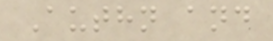Authn and
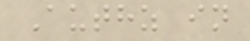Authz in
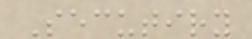Secutiry
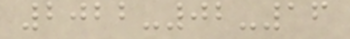2022-02-16
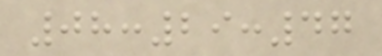08:29:47
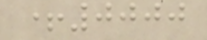+0000
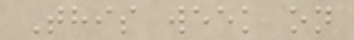This week on
